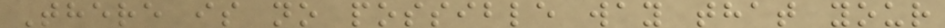There is no possible way that your
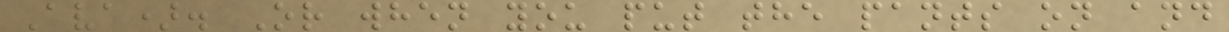Ava). Or when you put the pants on and
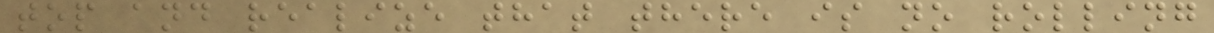top and realize that there is no rolling
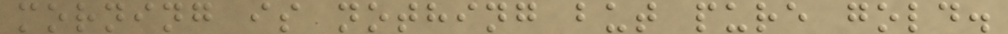morning is nothing but pure gold.
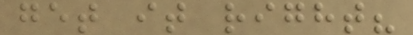get it right?
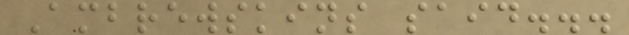Ambrewskins said...
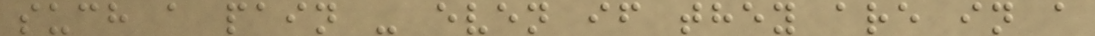such a pain - even if they are in a
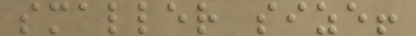smaller size!
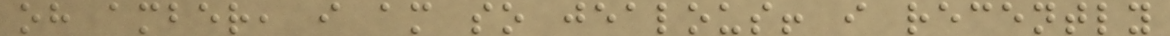oh amber, i am so jealous! i recently
